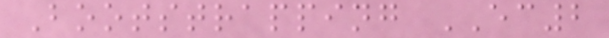Bootstrapping EC2
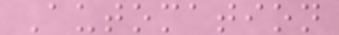Automation
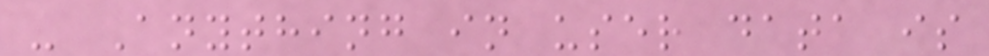- Anything in user data is
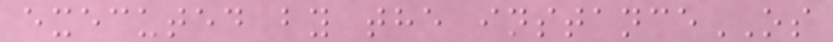executed by the instanceOS
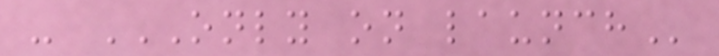- ONLY ON LAUNCH
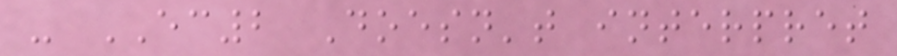- EC2 Doesn't interpret
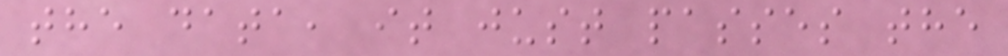the data, it just passes the
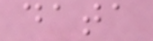data
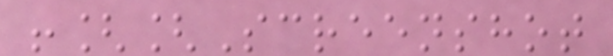![[Screenshot
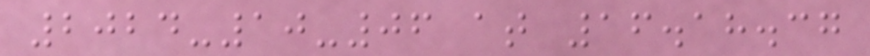2024-10-06 at 16.18.37
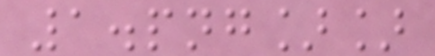1.png]]
